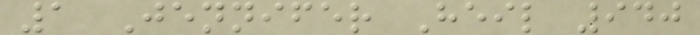1 Jennifer Heil 940
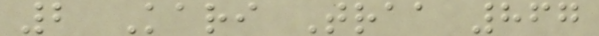2 Kari Traa 867
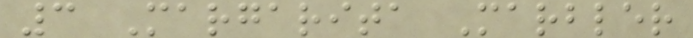3 Margarita Marbler
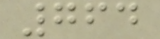764
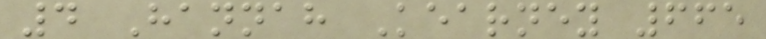4 Hannah Kearney 665
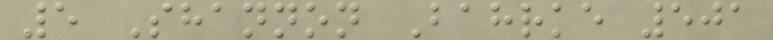5 Shannon Bahrke 501
